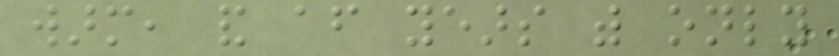warm, and after years with only
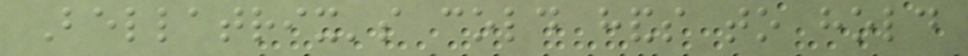Bellatrix's cold hands to hold
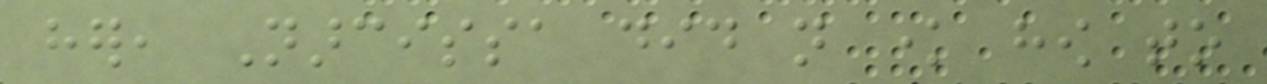her, Narcissa did not know how to
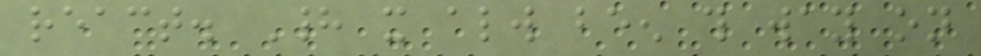react. Had it always been this way on
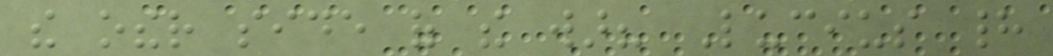the other side of the war? Lucius had
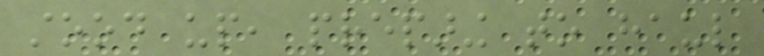stood up, preparing to haul
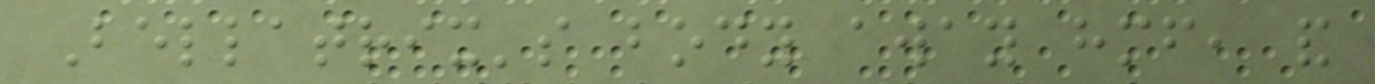Bellatrix's body away himself, and
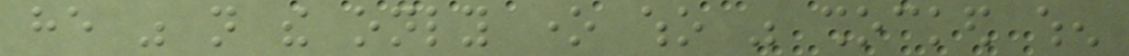he was not the only one who was shocked when
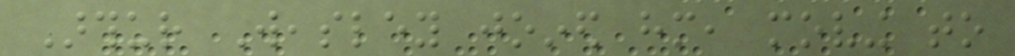Arthur Weasley joined him, moving to
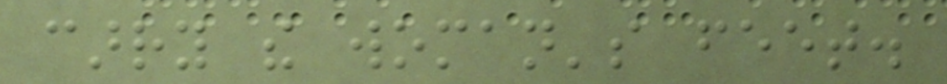carry the woman's feet.
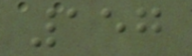157
